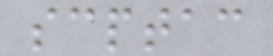scptac
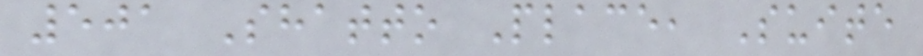501 Shatto Place, Suite
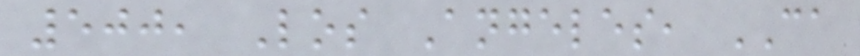500, Los Angeles, CA
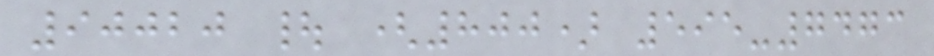90020 | (800) 595-7473
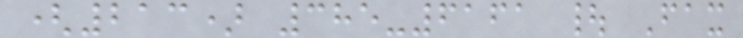(213) 385-6161 | Fax
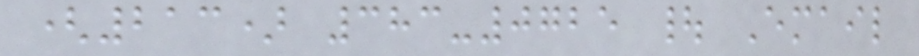(213) 383-0725 | Email
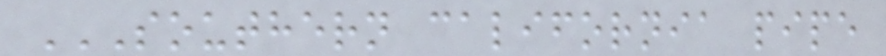SOUTHERN CALIFORNIA PIPE
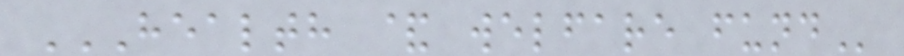HEALTH & WELFARE FUND
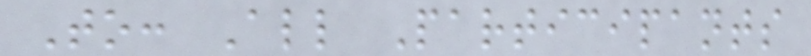To: All Participants
